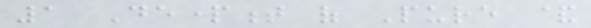1 Department of Pure &
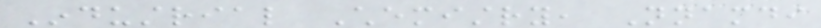Industrial Chemistry, Nnamdi
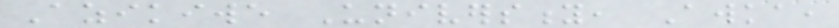Azikiwe University, Awka,
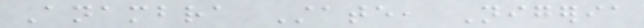Anambra State, Nigeria
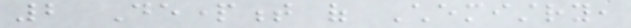2 Department of Chemistry,
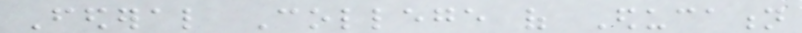Federal College of Education
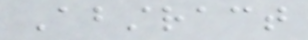Abstract
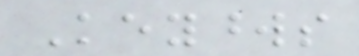Keywords
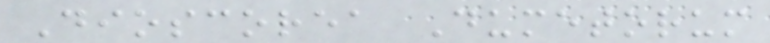Dioscorea Dumetorum
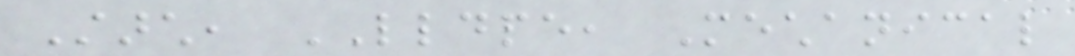Starch, LLDPE, Mechanical
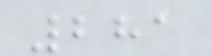281
